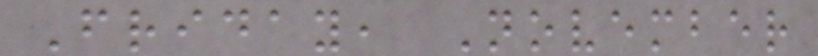Friday, November
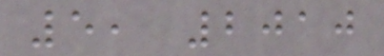5, 2010
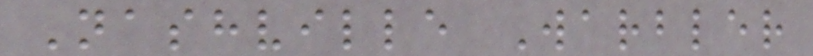Nashville Warbler
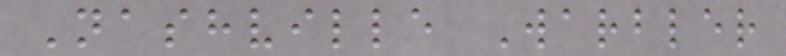Nashville Warbler
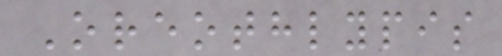Oreothlypis
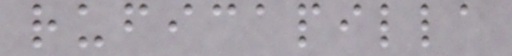ruficapilla
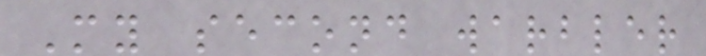My second warbler
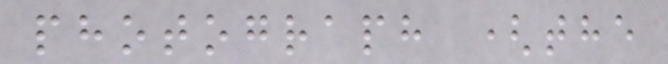photograph (the
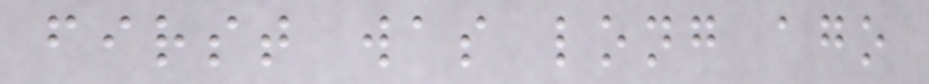first was long ago
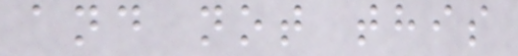and not this
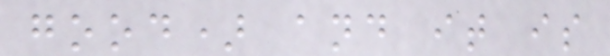good) and it is
